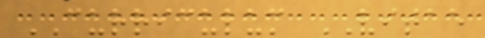CURRICULUM VITAE
